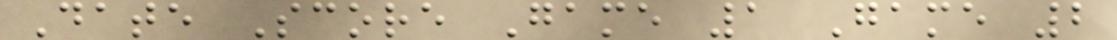Date Score Game 1 Game 2
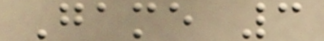Game 3
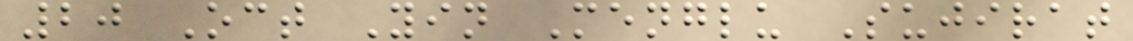20 Oct Yin Menglu Sujirat
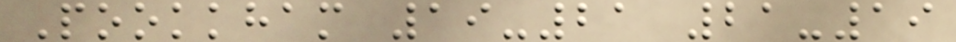Pookkham 19-21 21-19
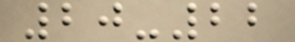20-22
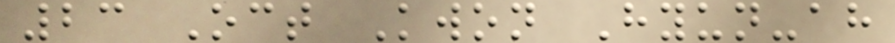23 Oct Kwon Hyun-ah
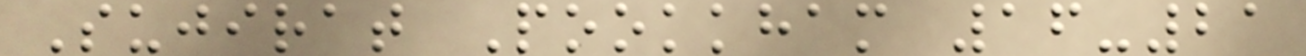Sujirat Pookkham 16-21
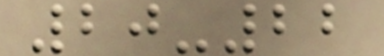20-22
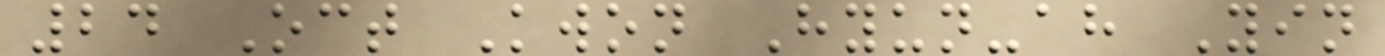24 Oct Kwon Hyun-ah Yin
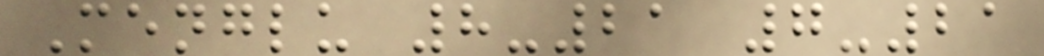Menglu 8-21 7-21
